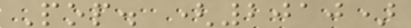Pop. (2010)
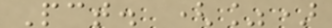Pct. (%)
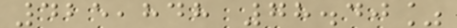425,848 78.40%
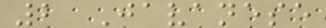2 Javanese
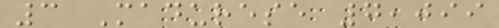3 Madurese 7,099
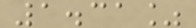1.31%
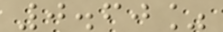0.60%
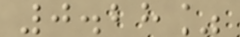0.28%
